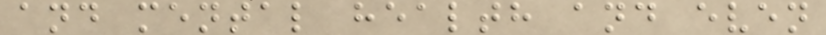and mental health and even
